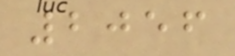2056
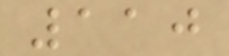110
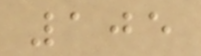105
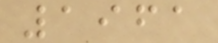1961
